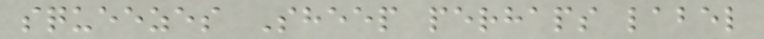squeezes Sheep perhaps label
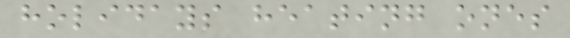holidays heating ones
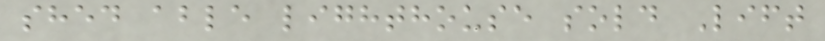shed able lighthouse sold Lift
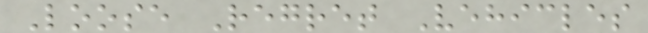Loose Regret Vehicles
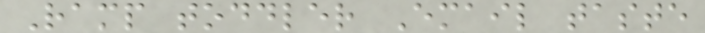Ramp toddler Email taste
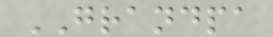GRANDPA
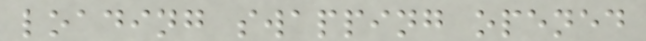loading swapping opened
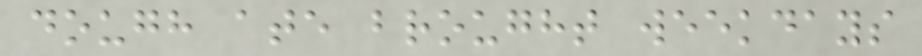dough ate brought weekdays
